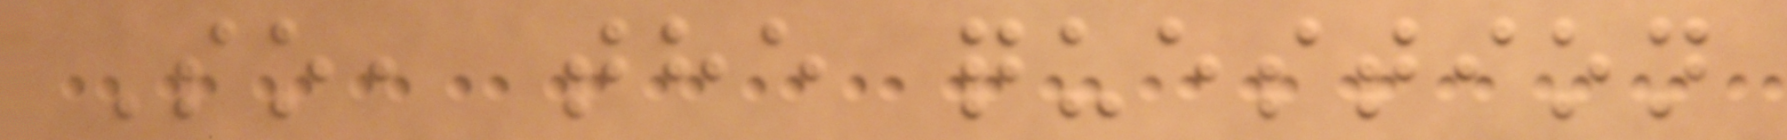So, the question
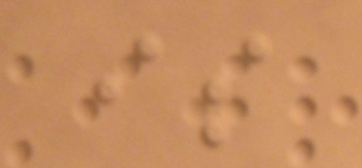is
